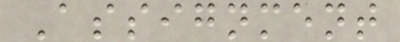Assignment
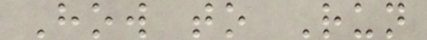How to Run
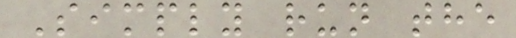Simply run the
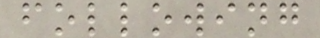following
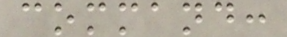command:
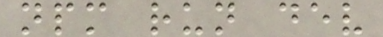npm run dev
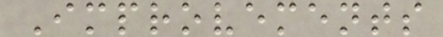Improvements
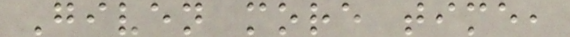Given more time,
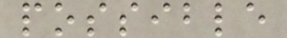possible
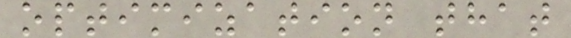optimization that
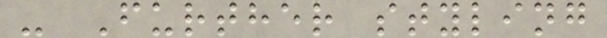- Further styling
